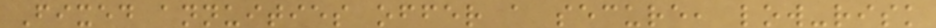Fixed annuities offer a secure, low-risk
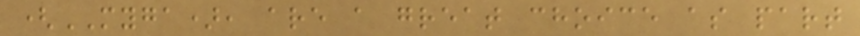(MYGA), are a great choice as part
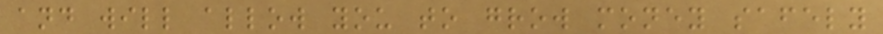and will allow you to grow money safely
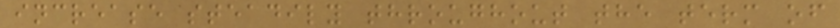increase steadily throughout the term of
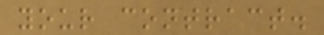your contract.
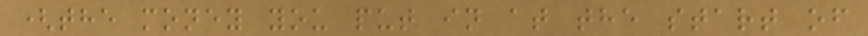(the money you put in at the start of
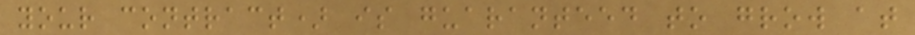your contract) is guaranteed to grow at
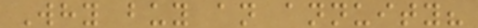Why buy an annuity?
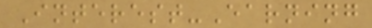Interest-Earning
